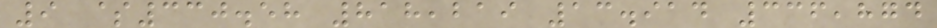9 $330.58 818,219 13.914 336,874
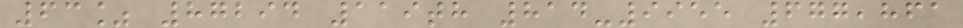63% 87294 119th 814-9955 677,861
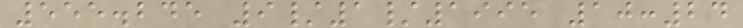555.245 9/1/1995 10:24
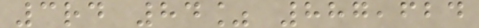3rd 84% 887,624
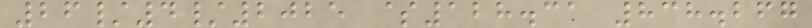26/4/2025 $128.31 838.267
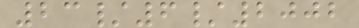23/6/2002
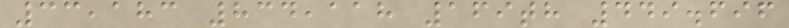33,183 834,118 169th 449.696
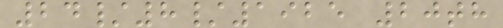24/8/1925 20th
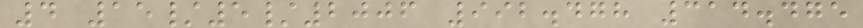4 15/5/2006 992.478 314.475
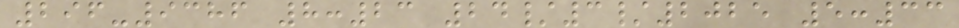296-9386 8:23 24/3/2025 5:33
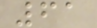61
